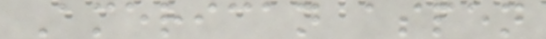American aspen
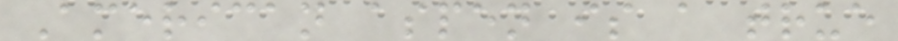American aspen is a true
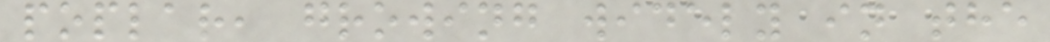poplar, growing widely in the
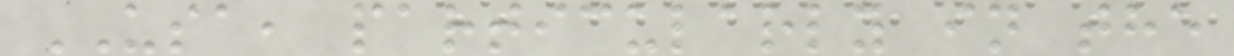USA, particularly in the
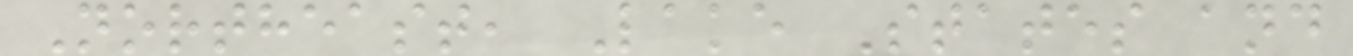Northeast, Lake States and
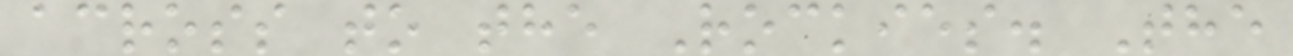across to the Rockies. The
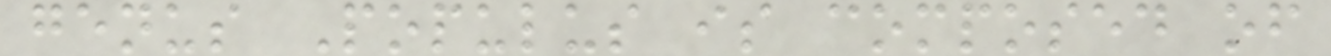genus Populus is composed of
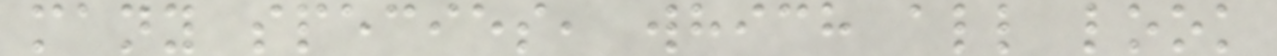many species, which all look
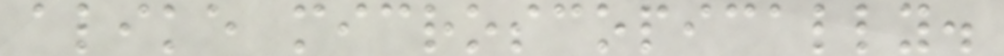alike microscopically.
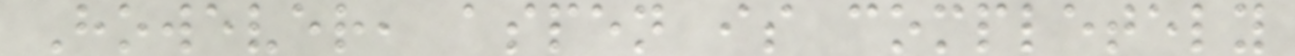However, aspen is completely
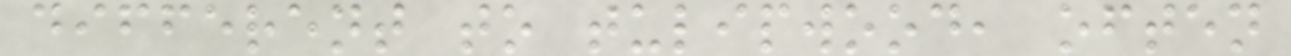different to tulipwood, often
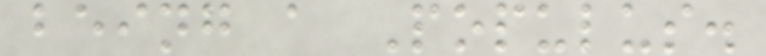being a Populus.
